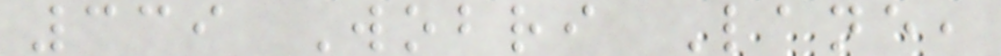339 Wobri Lane,
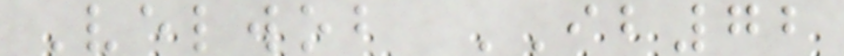Velwob IB72
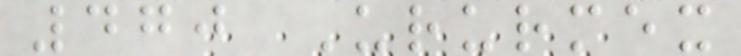470 Ururmex
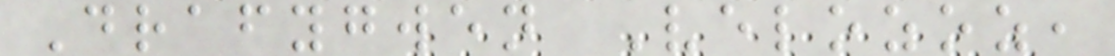Drafygwen Velozoz,
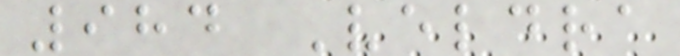984 Veldra
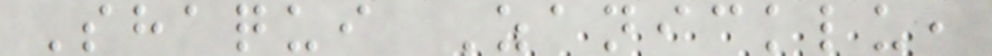Shaqui Zanicklu,
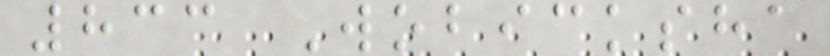833 Wobicksha
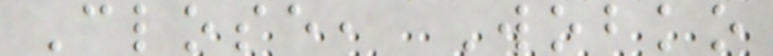Close, Wobko
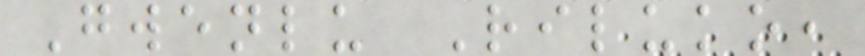Gwenlu Riluko,
